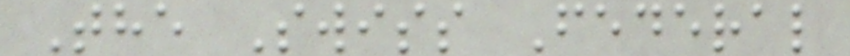The Swiss Federal
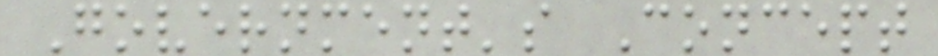Government's Concept
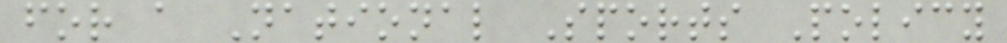for a National Sports Policy
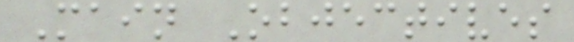Main Objectives
